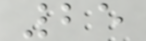25
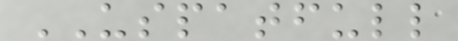USPATFULL
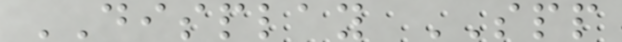DISPLAY SPP
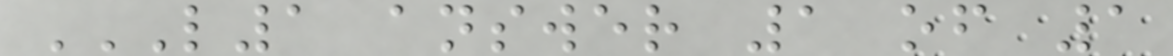L1 ANSWER 1 OF 1
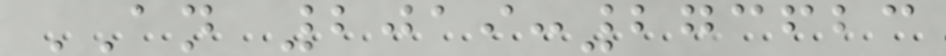AN 2019:273623
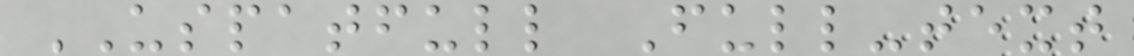USPATFULL Full-text
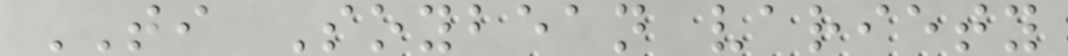TI Soybean variety
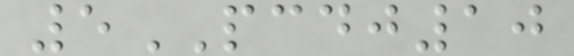5PCDJ10
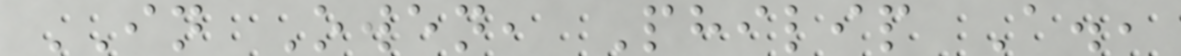IN Owen, Philip A.,
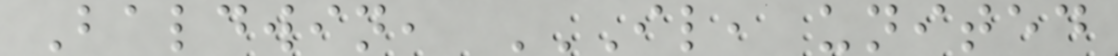Baldwin, IL, UNITED
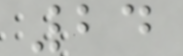24
